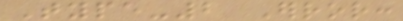Type-2 Error:
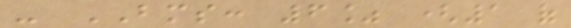- BMS: 6% (1 of
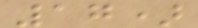17)
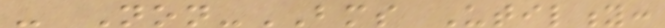- Non-BMS Utility:
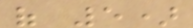of 5)
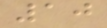10
